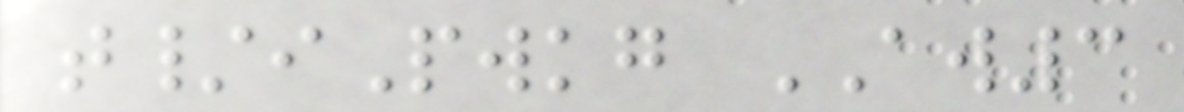t/iPwkg AW3
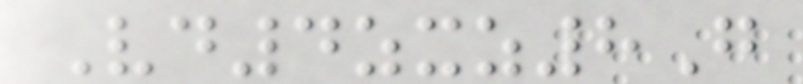Vd4zxz8G
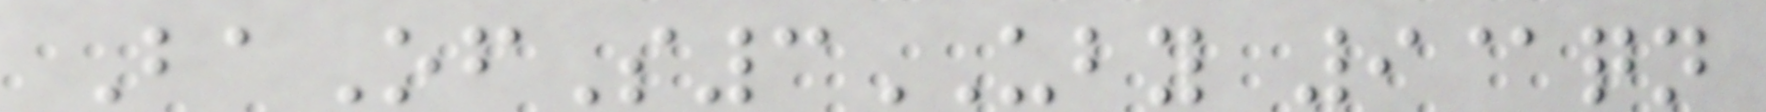BaOfS3UBY 9@qn
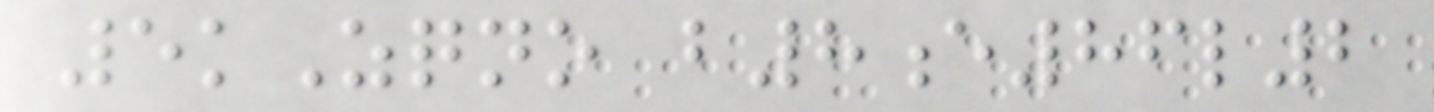5kZqno b8e86l2
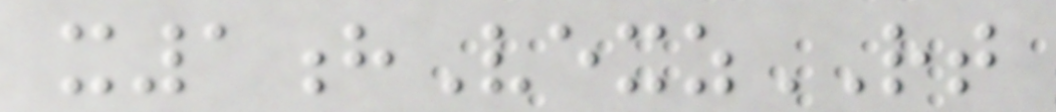x1hVexzRT
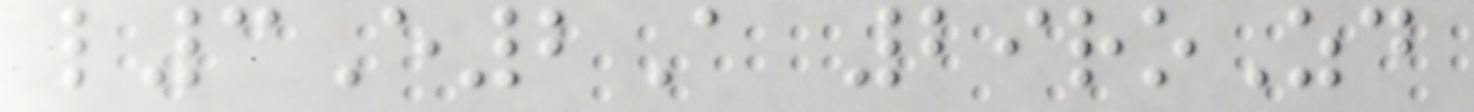l3E2A 29roZd
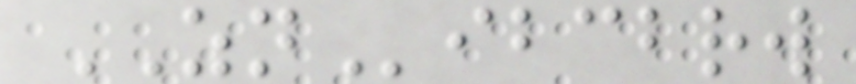ZNibcbrw
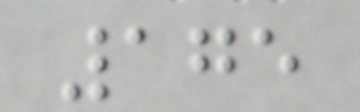175
